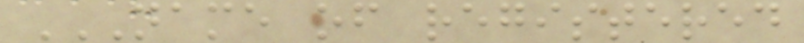NAME OF REGISTERED
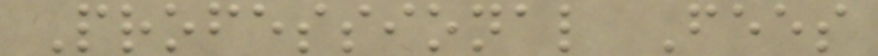Professional Fees
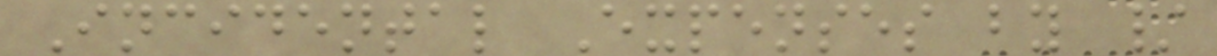Incidental Expenses by /
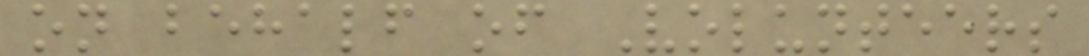on behalf of Volunteers
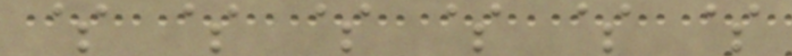$ $ $ $ $ $
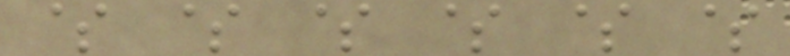$ $ $ $ $ $
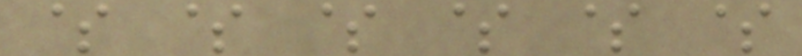$ $ $ $ $ $
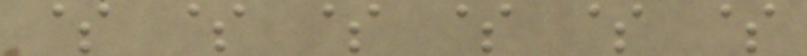$ $ $ $ $ $
